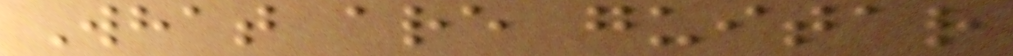What are guitar
